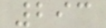293
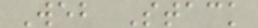Web Stack
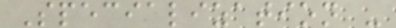Specialization -
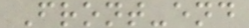Front-end
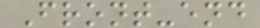Front-end
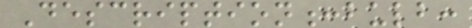Description:bulb:
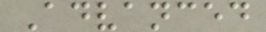Advanced
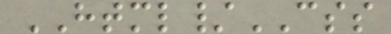HTML/CSS
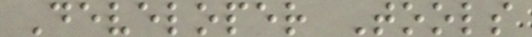Developer Tools
